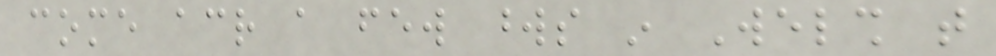come across a few words in Welsh that
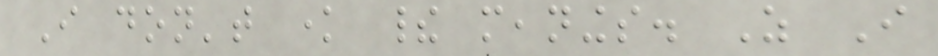I don't know their meanings. As I
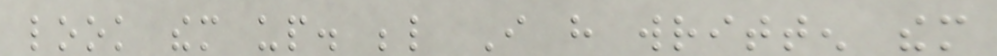look them up. below I have written them
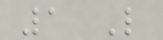1 Like
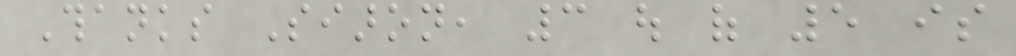Thanks Siaron, 3 out of 5 is
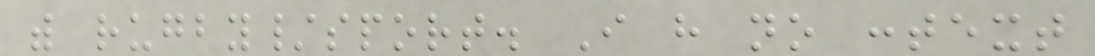with rugby/sport. I have no context
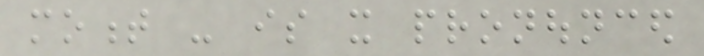moment - is it pronounced
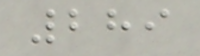289
